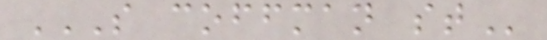S COFFMAN ST
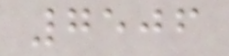7506
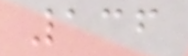136
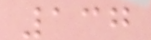137
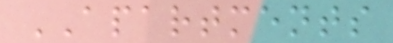APARTMENTS
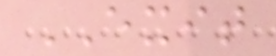EXIT
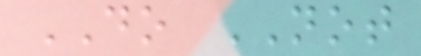DO NOT
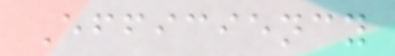Efficiency
